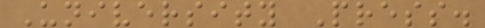University Press.
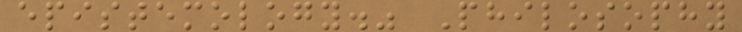epistemology." Philosophy
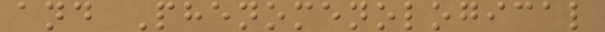and Phenomenological
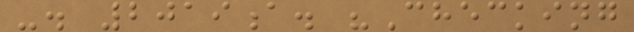-. 2019a. "Checking
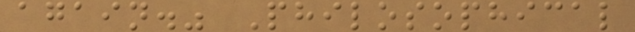again." Philosophical
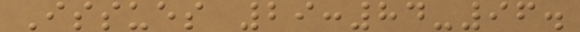Issues 29:84-96.
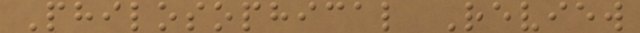Philosophical Review
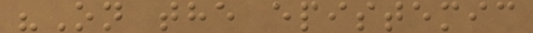"On the epistemic
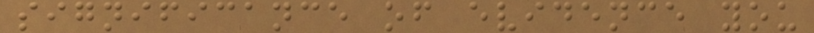significance of evidence you
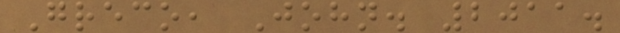Greco, John. 2011.
